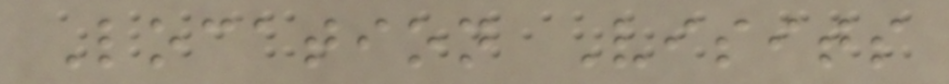Location Visits
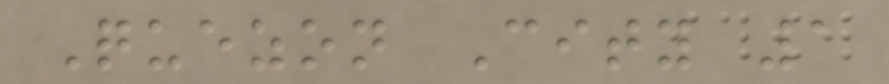Quezon City 1
